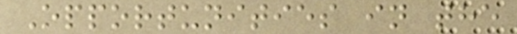Opportunities in the
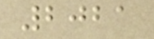2021
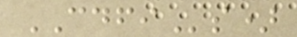CDFIs)
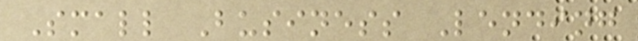Small Business Lending
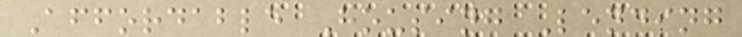Affordable Housing Lending
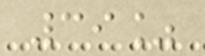39%
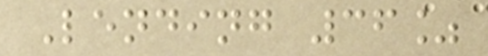Lending 36%
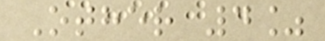Other 4%
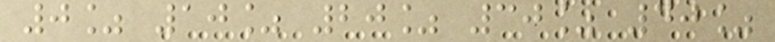0% 10% 20% 30% 40%
